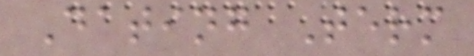Dating Term
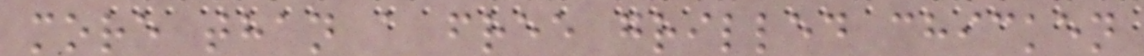more than a free grilled chicken
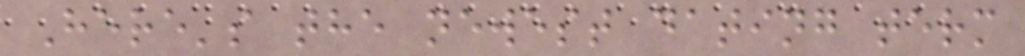Here's the newest dating term
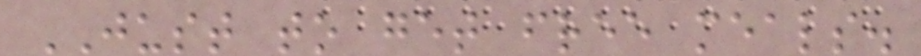JUST to get free meals.
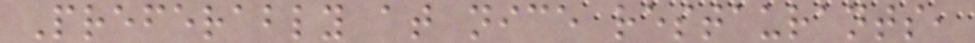Preferably at nice restaurants,
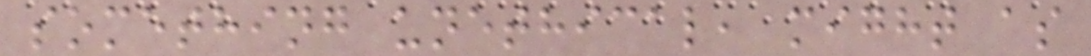something unethical, might as
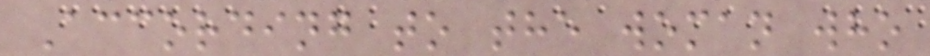According to the woman who
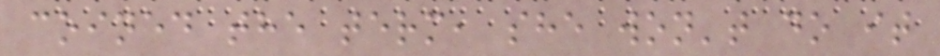coined the term, she won't do it
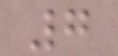7
